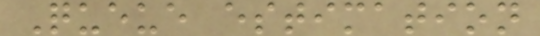Queue estimation
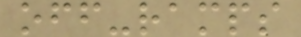off-ramps
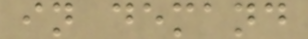in demand
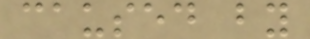caused by
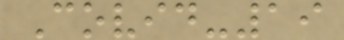Covid-19
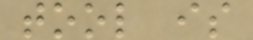tool is
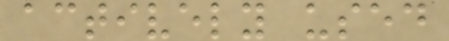actively used
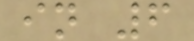in 6
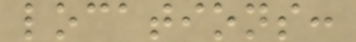locations:
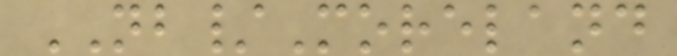NB/Moreland
